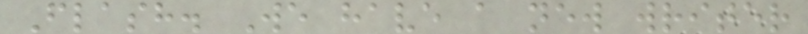Flash. We have a new writer
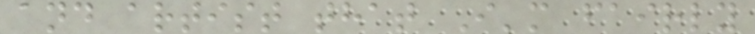and artist that I'm fairly
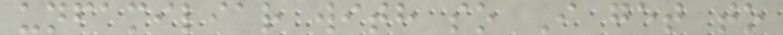unfamiliar with so I get to
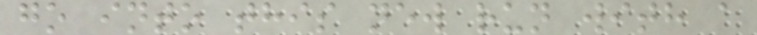go into this new run with a
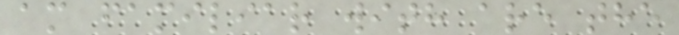am familiar with are the
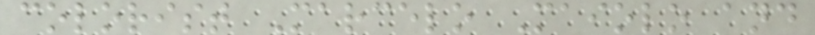colorist Marcelo Maiolo and
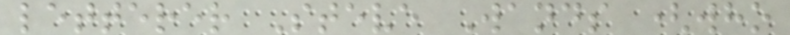letterer Steve Wands (who
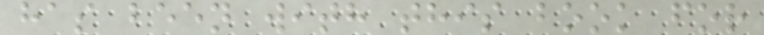has been with this book for
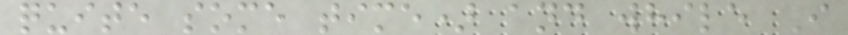quite some time) and while I
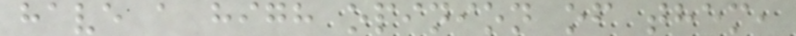have a high opinion of them,
